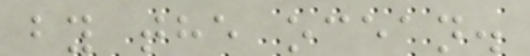by the ocean.
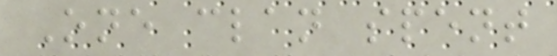One clan spent
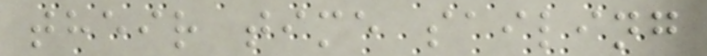their time sailing
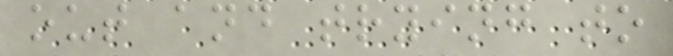out and trying to
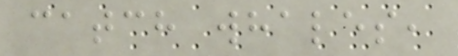catch whales,
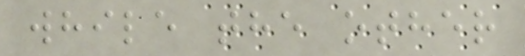while the other
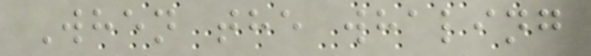When the whaling
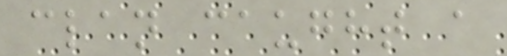clan caught a
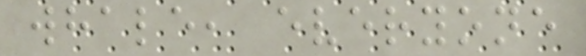whale, everyone
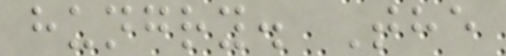hungry. The
